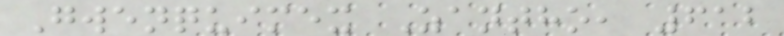Gwenquimex Zantho, 612
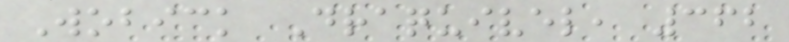Wobick Draquivel, 362
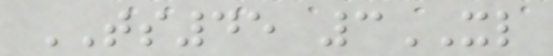TS45 3XL
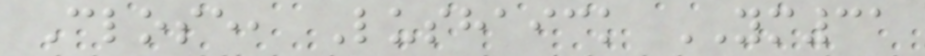Close, Lushaick YM31
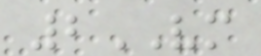2VM
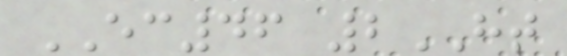EC46 2HT
